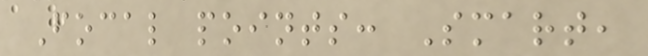Focal points: Smart,
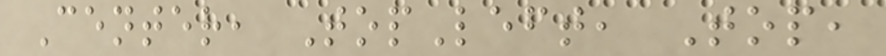Center, TopLeft, Top,
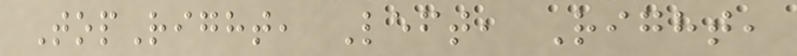TopRight, Left, Right,
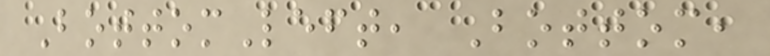BottomLeft, Bottom,
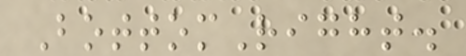BottomRight.
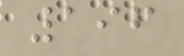196
